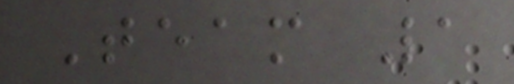Team 1
